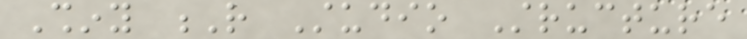Shiny R Studio Structure
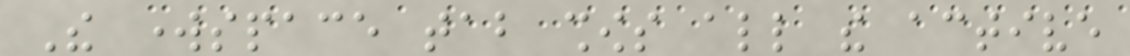The workspace tab shows all the active
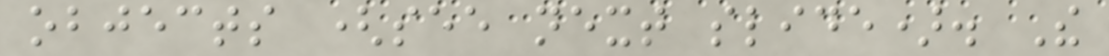objects (see next slide). The
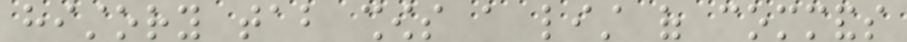history tab shows a list of commands
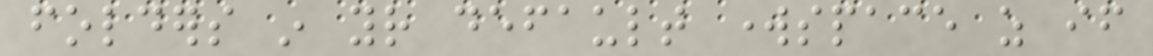folders in your default workspace as if
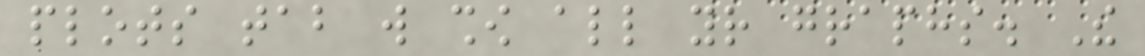plots tab will show all your graphs. The
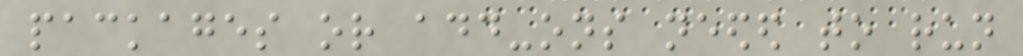packages or add-ons needed to run
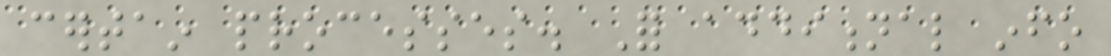certain processes. For additional info
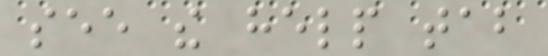see the help tab
